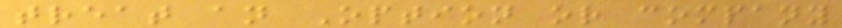treat an Option or company
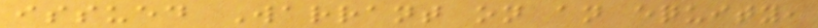issued Warrant on an equity,
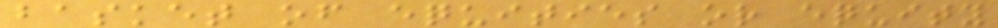basket of equities or equity
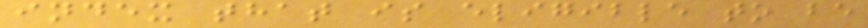index that is eligible to be
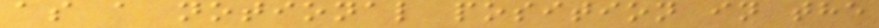as a notional position in the
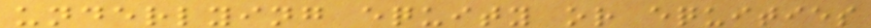underlying equity or equities
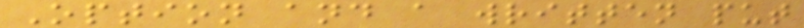Option and a written put
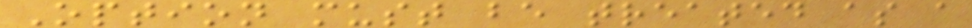Option must be treated as a
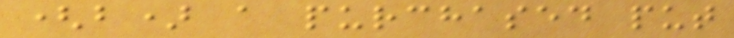(b) a purchased put
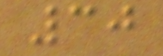30
